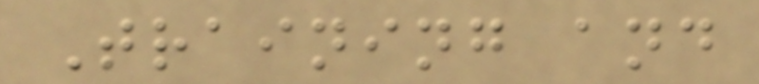Training and
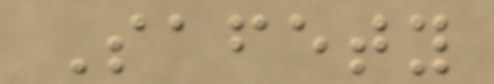Safety
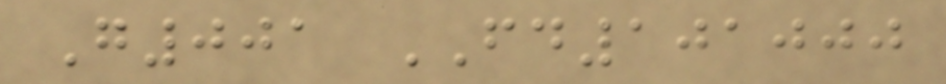G001 FD101000
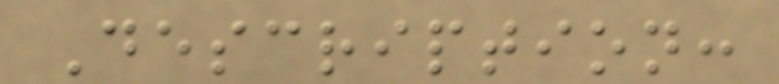Description:
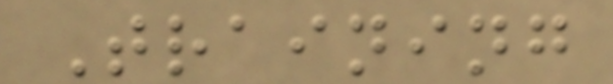Training
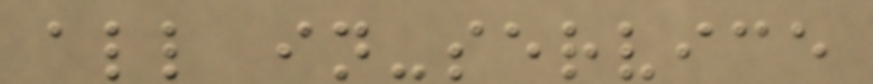all in-service
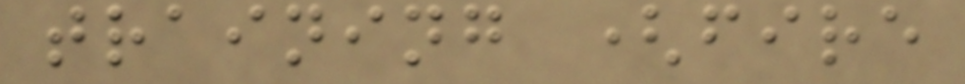training (fire
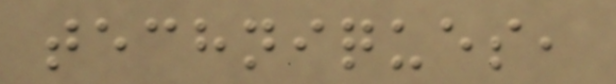techniques,
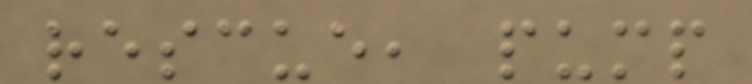rescue, pump
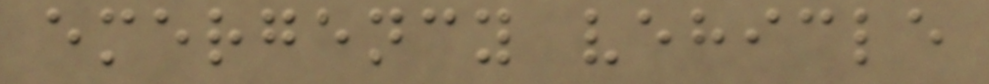emergency vehicle
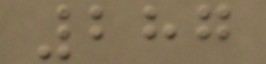287
